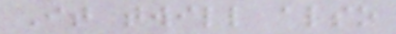It twill also
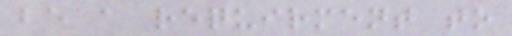be a requirment to
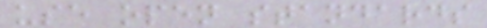use open standards
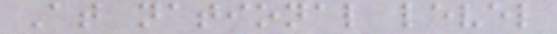At national level
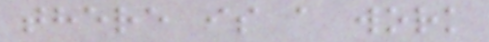there is a work
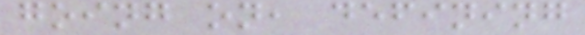going on, defining
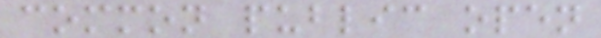common public open
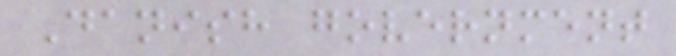Danish government
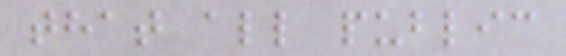that all public
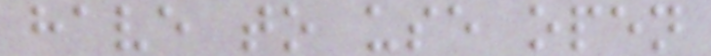have to use open
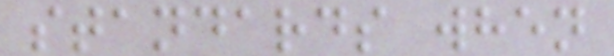standards when
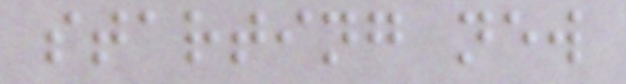starting new
